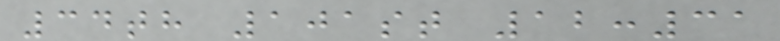34th 101st 12:31
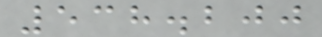538.200
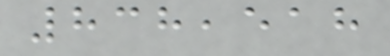838,518
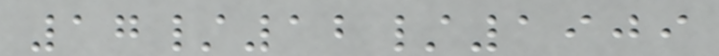17/12/1909
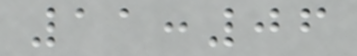11:06
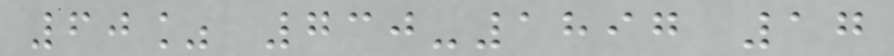60% 730-1897 17
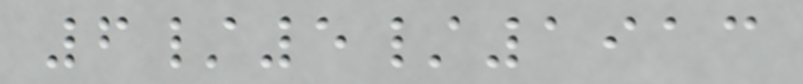6/5/1913
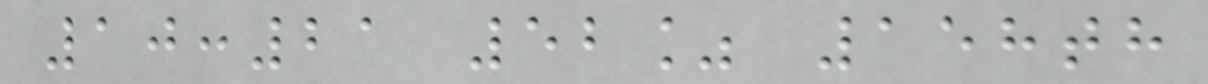10:21 52% 158th
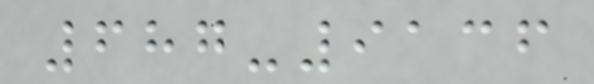687-9136
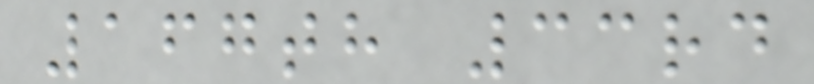167th 33rd
